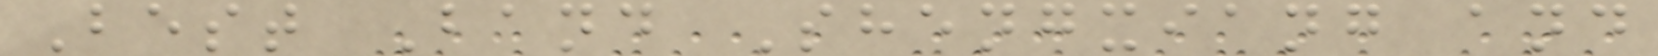Best Band Shengxiang and
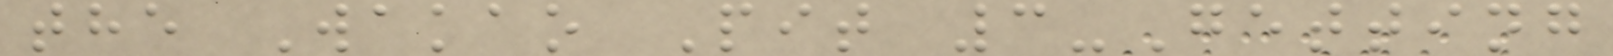the Wakao Pit 3-Getting
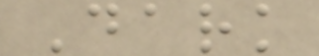Dark
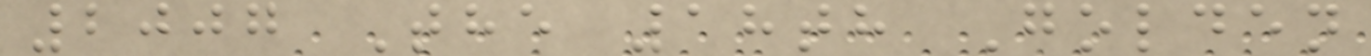2007 The 18th Golden
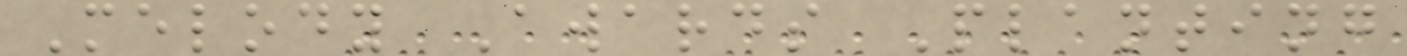Melody Awards Planting
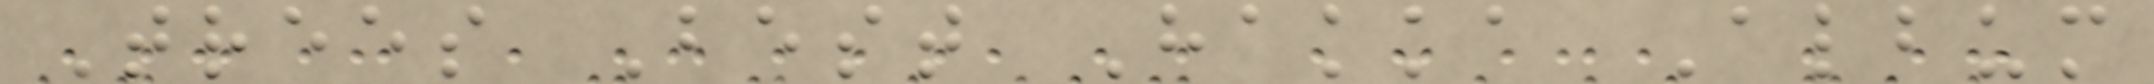Trees Best Hakka Album
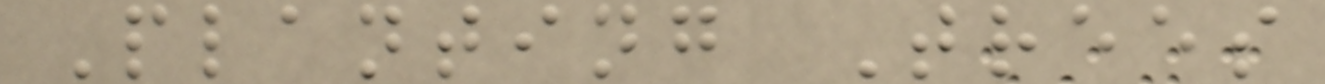Planting Trees
